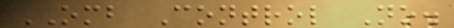OMB Control No.
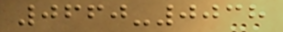0660-0038
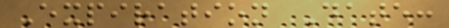Expiration Date:
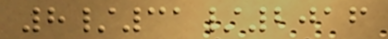8/31/2016
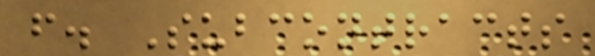f. Subcontracts
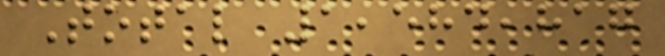Total 1,584,817
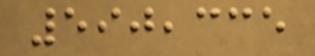590,335
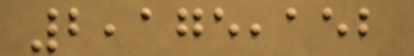2,175,152
